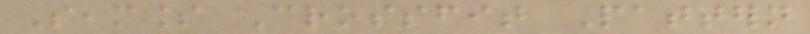Seamless Crossfit Pattern
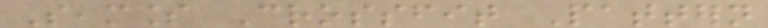Seamless Crossfit Pattern
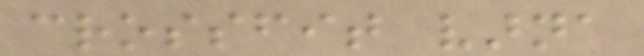crossfit varna
